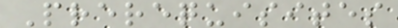Prerequisites
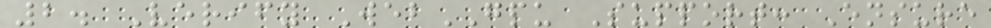2. Verify WebGPU Support: Ensure
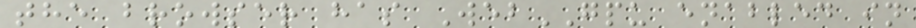the browser has WebGPU enabled in
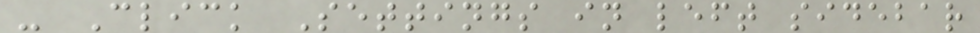- Click Settings in left sidebar
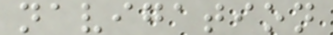navigation
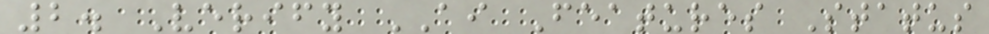2. Verify AI Features Status
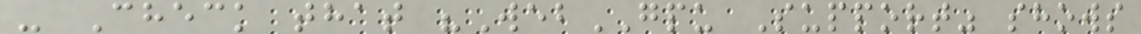- Check that "WebGPU Support" shows
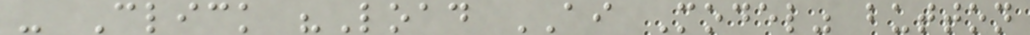- Click "Load AI Model" button
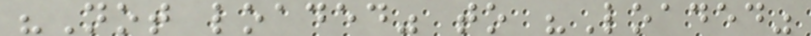"Not loaded" to "Loaded"
